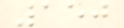150
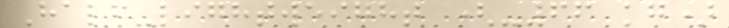Half-lightweight (-66 kg)
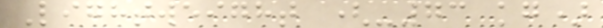Lightweight (-73 kg)
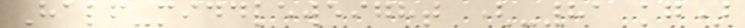Half-middleweight (-81 kg)
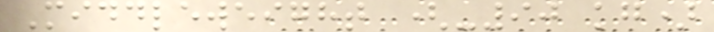Middleweight (-90 kg)
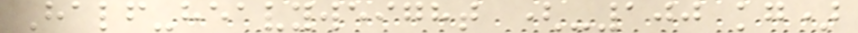Half-heavyweight (-100 kg)
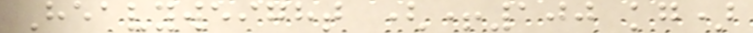Heavyweight (+100 kg)
